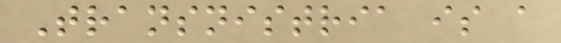Transnistria is a
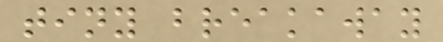tiny breakaway
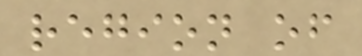region of
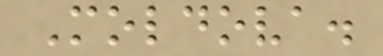Moldova.
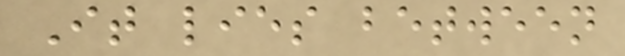It lies between
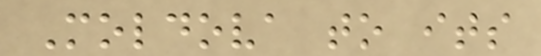Moldova to its
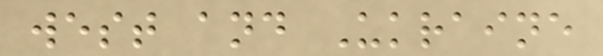west and Ukraine
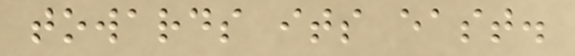towards its east.
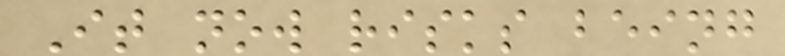It now risks being
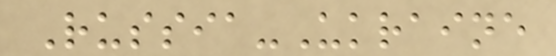Russia-Ukraine
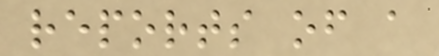reports of a
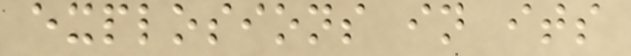explosions in its
